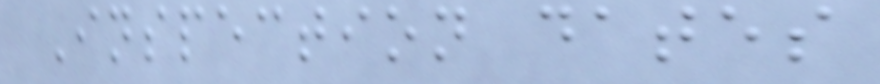Inspection dates
